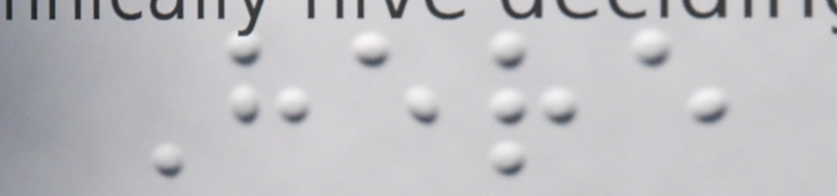Here
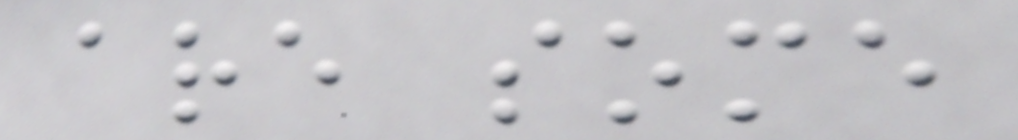are some
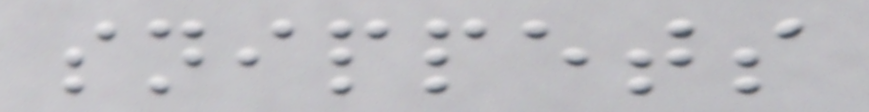snippets
